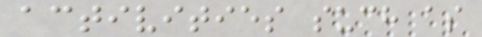activities such as
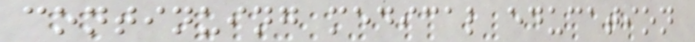continuing medical education
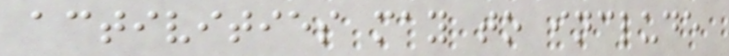activities may to include
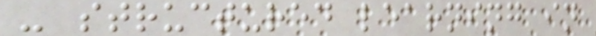- structured learning in
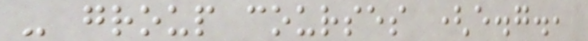- group courses (e.g.,
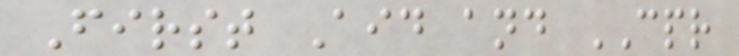First Aid and CPR
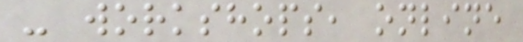- workshops, online
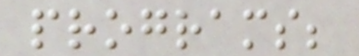programs;
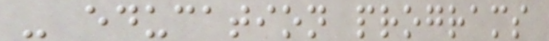- education programs
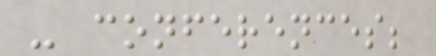- conferences;
